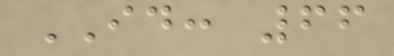ID: 66
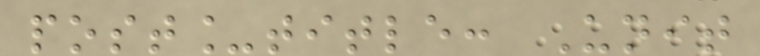post_title: Unit
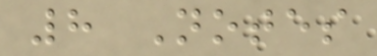8 Notes
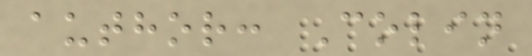author: Colin
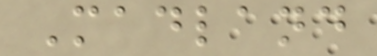Madland
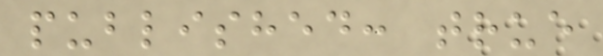published: true
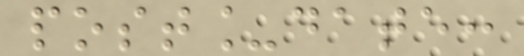post_date:
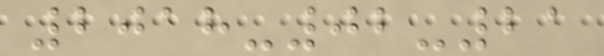2018-02-21
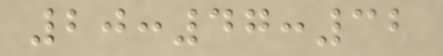20:47:32
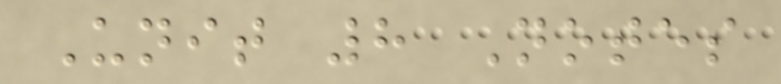Unit 8 Notes
